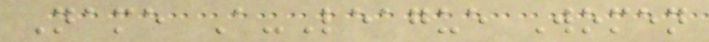Name A-League Women
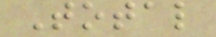Total
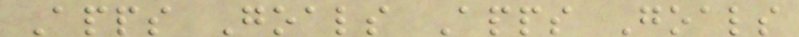Apps Goals Apps Goals
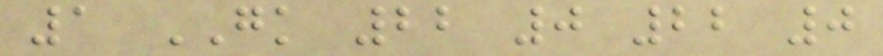1 GK 22 0 22 0
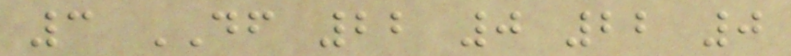3 DF 22 0 22 0
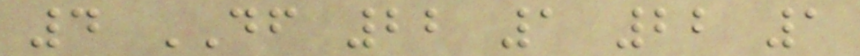4 DF 22 1 22 1
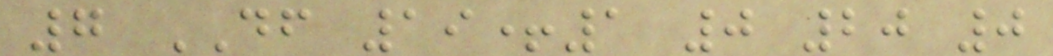7 DF 19+1 0 20 0
